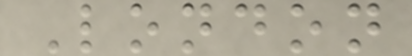London
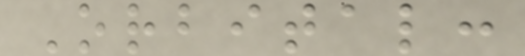Orbital:
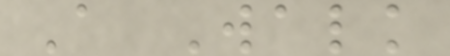A Walk
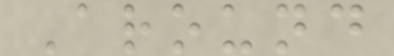Around
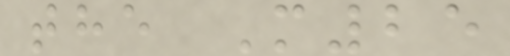the M25
